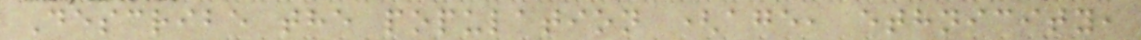Describe the population (age, ethnicity,
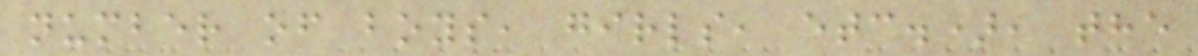number of boys, girls, etc.), the
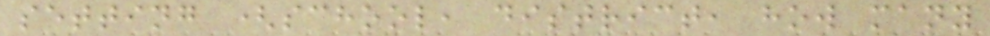setting (school, district, how many
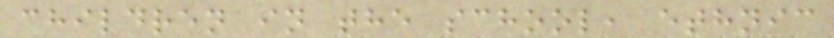children in the school, ethnic
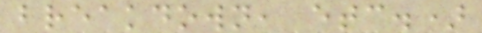breakdown, etc.)
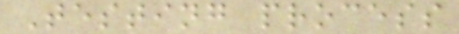Testing process
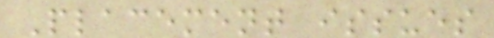Placement issues
